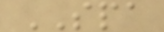SPA
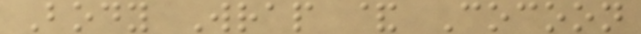Body Wrap & Cocoon
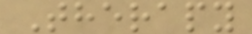Therapy
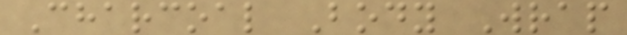Charcoal Body Wrap
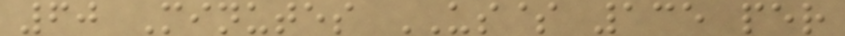60 Minutes US$ 135 per
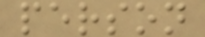person
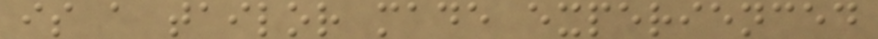is a tailor made experienced
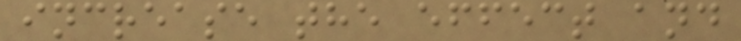increase the effect and
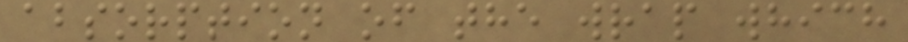absorption of the wrap which
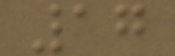17
